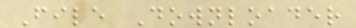File Downloader
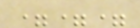===
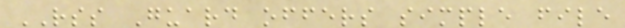RSS Guard offers simple file
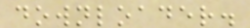downloader.
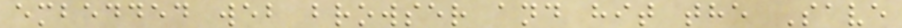embedded web browser and hit the Save
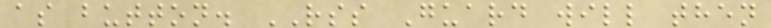as button. RSS Guard will then
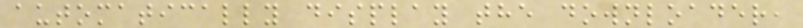automatically display the downloader,
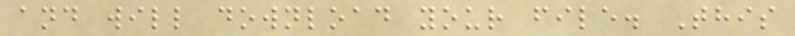and will download your file. This
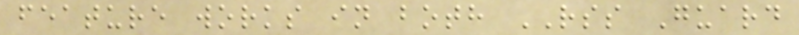feature works in both RSS Guard
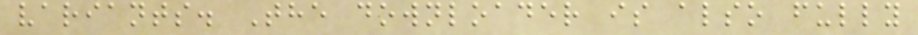variants. The downloader is also fully
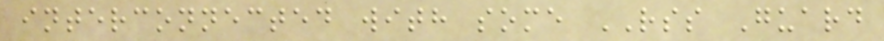interconnected with some RSS Guard
